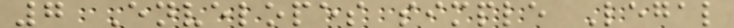7 Envelopes simple Legal
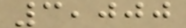3,000
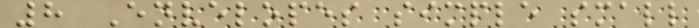8 Envelopes simple small
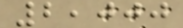2,000
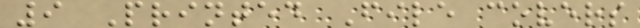9 Printed File covers
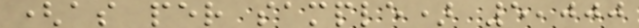(as per sample) 5,000
